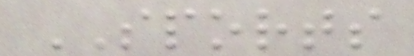SPORTS
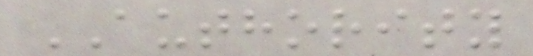AUTHORITY
